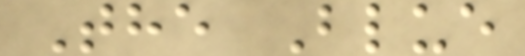The Blue
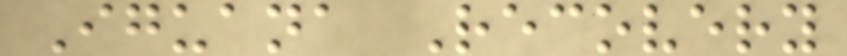Iguana Recovery
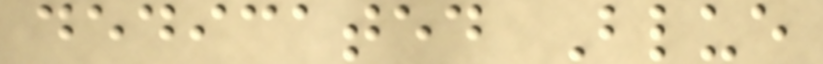dedicated Blue
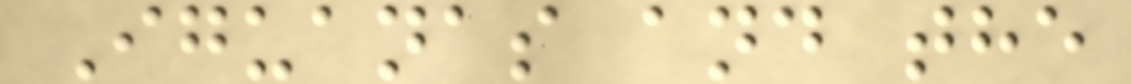Iguanas and the
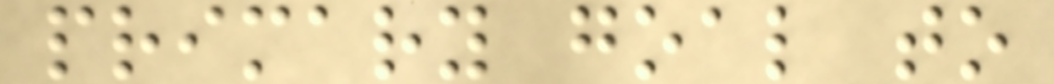primary goal to
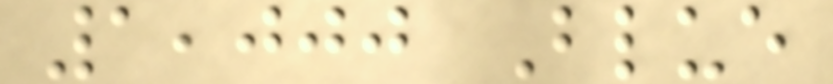1,000 Blue
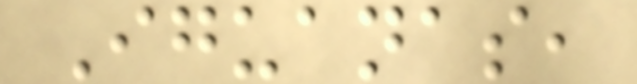Iguanas,
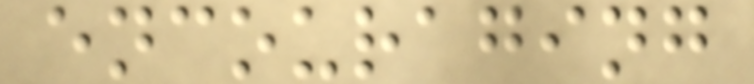encouraging
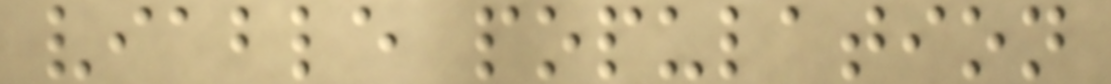viable population
